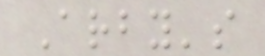Arby's
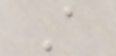A
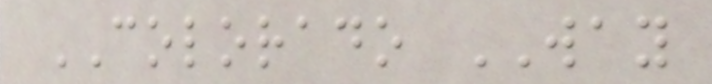COLORADO WAY
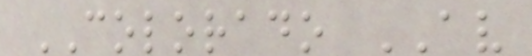COLORADO AV
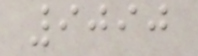9090
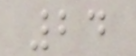24
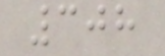308
